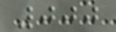000
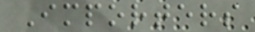Importers
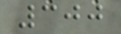300
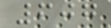607
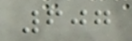607
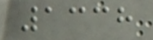1338
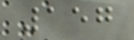157
